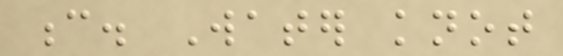c. Water knot
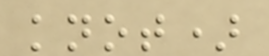knot)
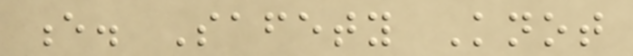e. Safety Knot
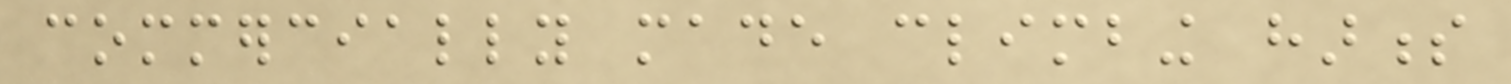commercially made climbing harness
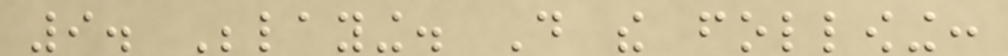9. Belaying. Do the following:
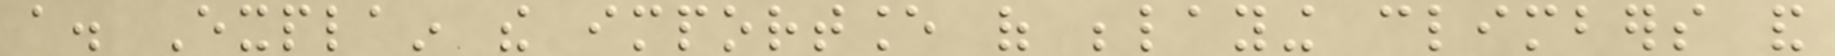a. Explain the importance of belaying climbers and
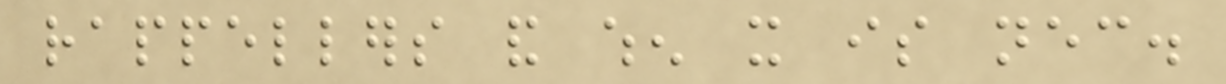rappellers and when it is necessary.
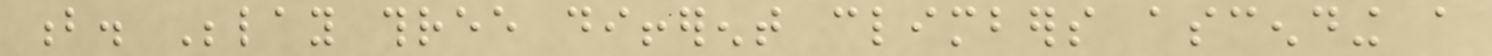b. Belay three different climbers ascending a
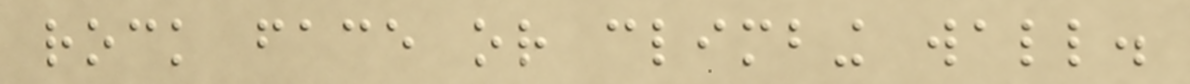rock face or climbing wall.
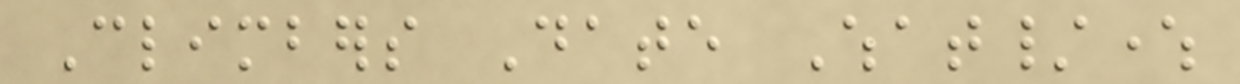Climbers Date What/where
